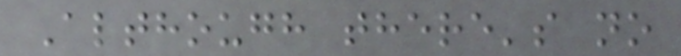Although there's no
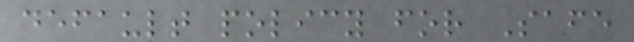default policy for Safe
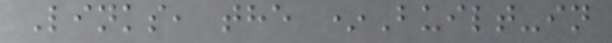Links, the *Built-in
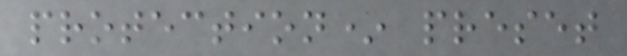protection* preset
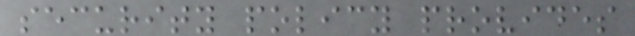security policy provides
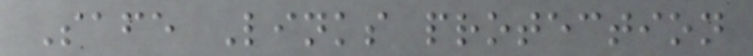Safe Links protection
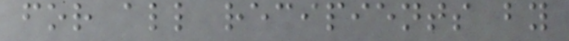for all recipients by
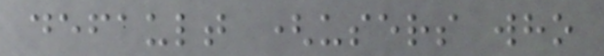default (users who
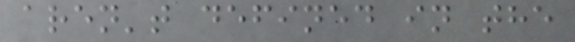aren't defined in the
